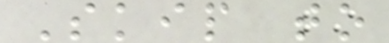Skip to
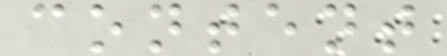content
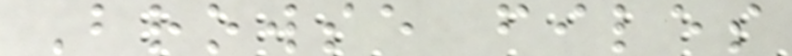Browse files
